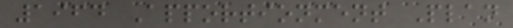1964 Apportionment Plan
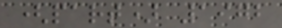(part) 1972
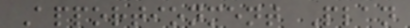Apportionment Plan
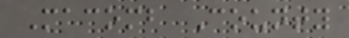Macomb County
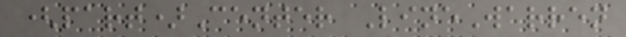(part)Center LineWarren
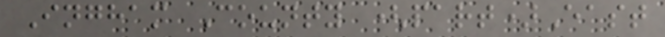Ingham County (part)East
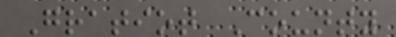Gratiot County
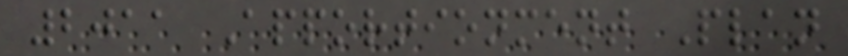2011 Apportionment Plan
